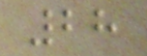28
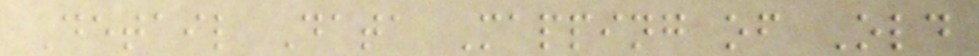Detail Data Mapping of Old
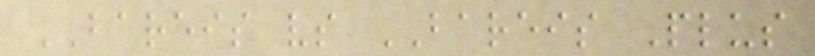BAREIS vs BAREIS Plus
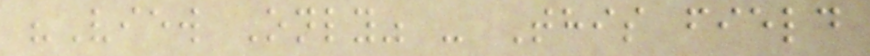"View Only" - This field
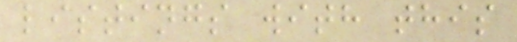listings with this
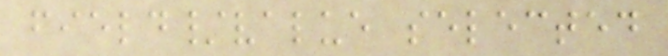field/value selected
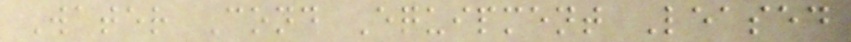Water Cond Equipment Leased
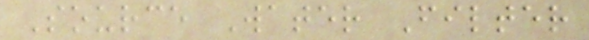Source Water Filter
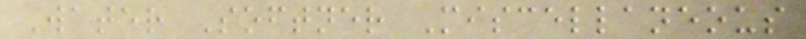Water Softner Miscellaneous
